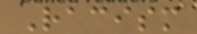Racism
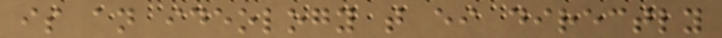is an ideology that either directly
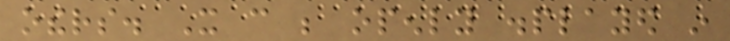others. It can be openly displayed in
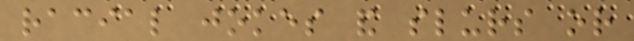racial jokes and slurs or
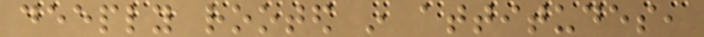deeply rooted in attitudes,
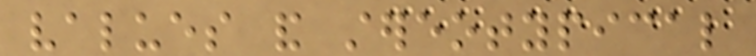values and stereotypical
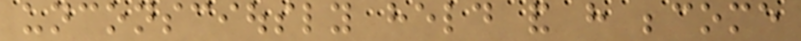unconsciously held and have become
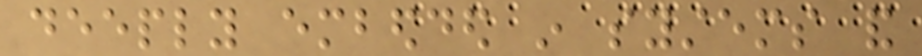deeply embedded in systems and
